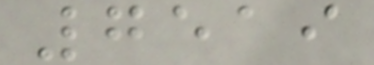7519
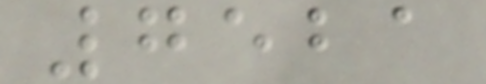7521
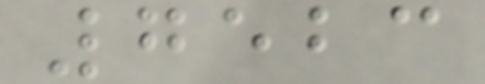7523
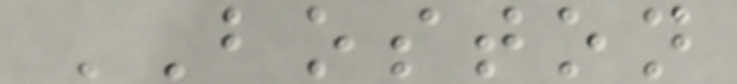BOSTON
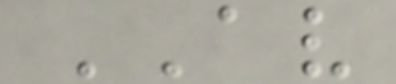AV
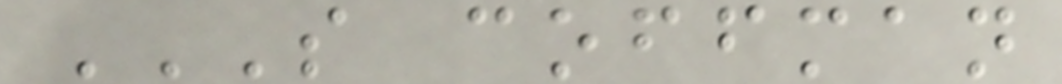S COFFMAN
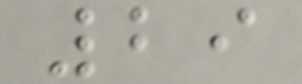29
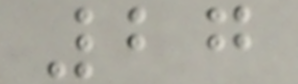27
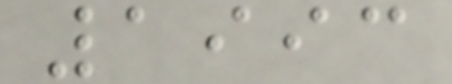1993
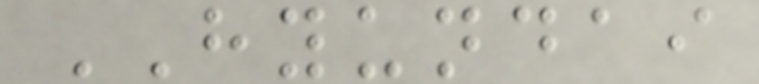HYUNDAI
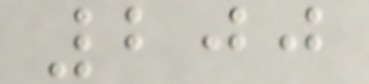200
